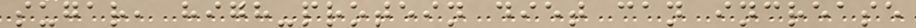sugar, high-protein diet can increase
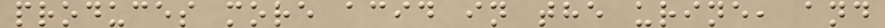produces more acid in the urine, and
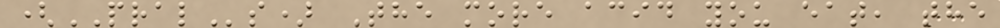(PRALs) The more acid you eat, the
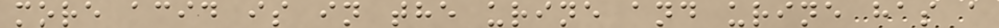more acid is in the urine and urine has a
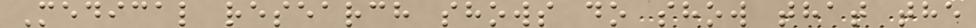Medical research shows do show that the
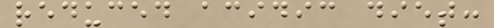reduced acidic diet:
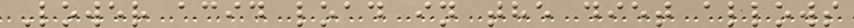Lower acid load in the diet allows
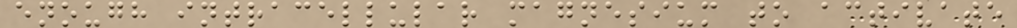enough intracellular magnesium to activate
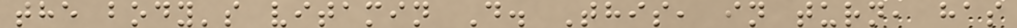the body's vitamin D. This, in turn, has
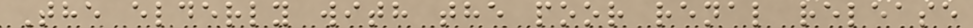The elderly with the poor renal release
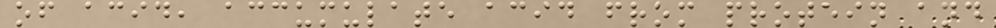of acid, accumulate acid from protein and
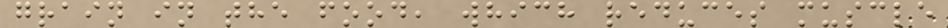grain in the food, which reduces muscle
